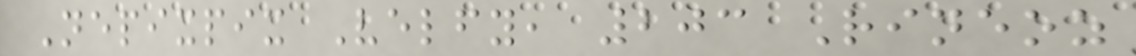Nepixpix Velfy, 203 Rineoz
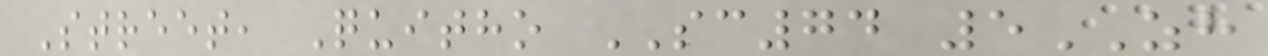Street, Quitho SC74 5ZH
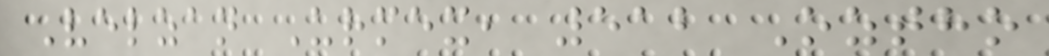Velzan Urmex, 512 Oztho
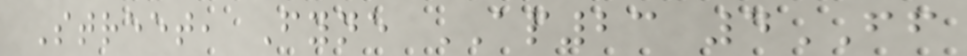Street, Fyne AP23 4FF
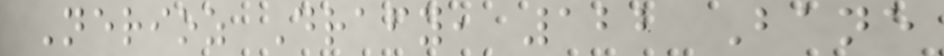Nerioz Drafy, 122 Bane
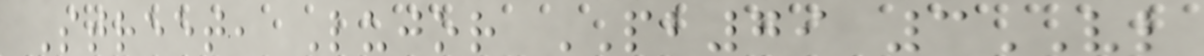Street, Lujor PB79 3VL
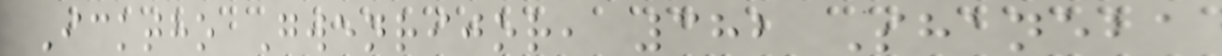Icktho Gwenrijor, 382 Shaneba
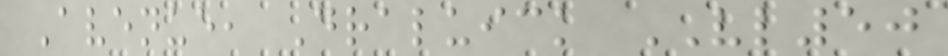Avenue, Draluick VL50
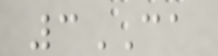3CA
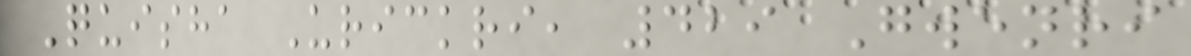Quisha Urickri, 429 Gwenri
